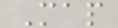Map
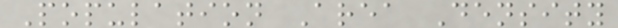Population Area Density
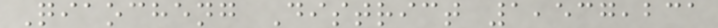Qiaocheng District 1,537,231
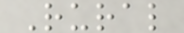Rural
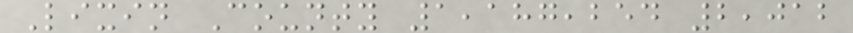Lixin County 1,187,254 2,012
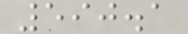590.1
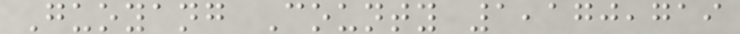Guoyang County 1,170,719
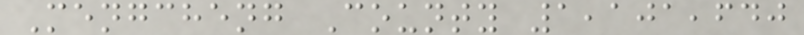Mengcheng County 1,101,640
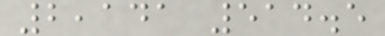2,141 514.5
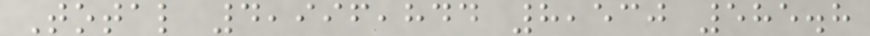Total 4,996,844 8,530 585.8
